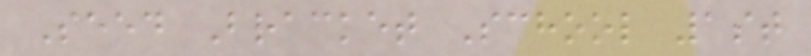Seed Bracket School 1st
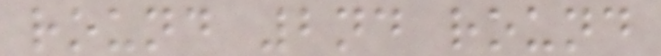round 2nd round
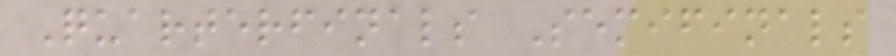Quarterfinals Semifinals
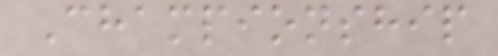Championship
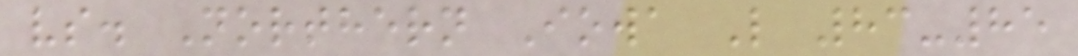vs. Northern Iowa L 83-85
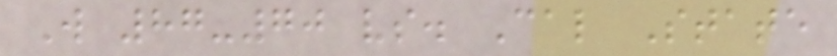W 87-70 vs. Cal State
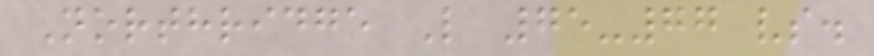Northridge L 75-77 vs.
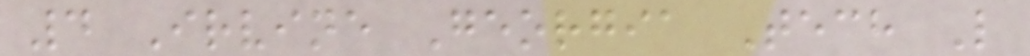4 Irvine Georgia Tech L
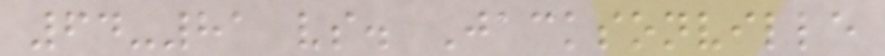64-81 vs. Jacksonville
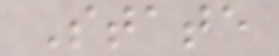State
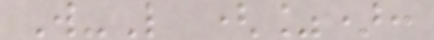W-L (%):
